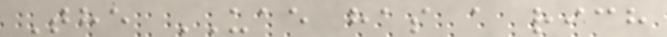The UAE has a rich
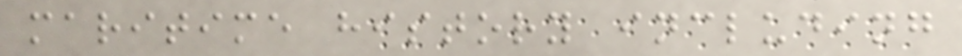maritime history including
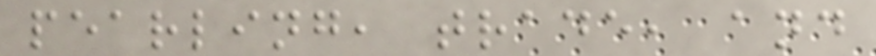pearling, trade, and
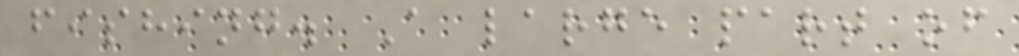fishing. A large part of
